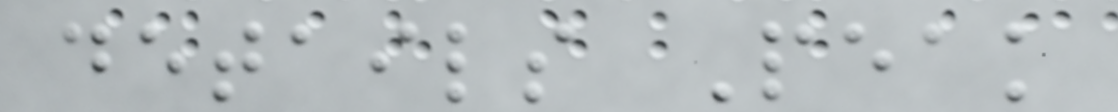details Peak
